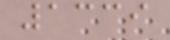1339
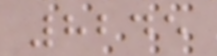8245
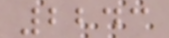2243
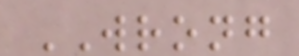WRONG
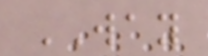WAY
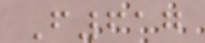F617
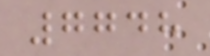7748
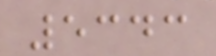5343
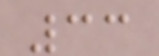33
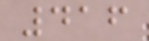416
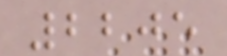2205
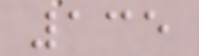135
